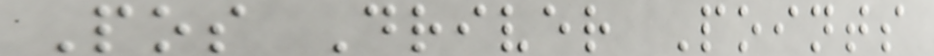Pos Driver Points
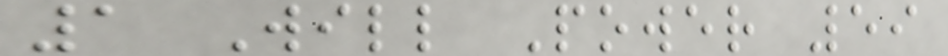1 Will Power 59
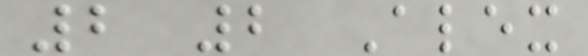2 2 Alex
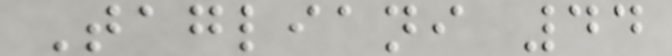Tagliani 44
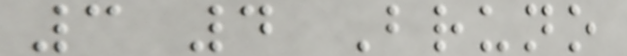3 4 Bruno
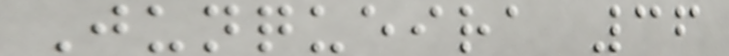Junqueira 36
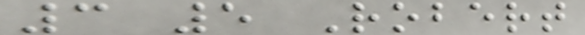3 5 Robert
